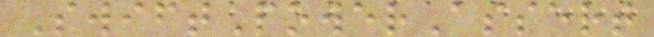SwiftPowerAssert
